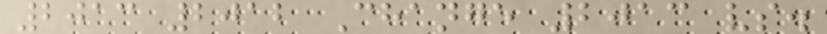2013 2012 Change 2013 vs.
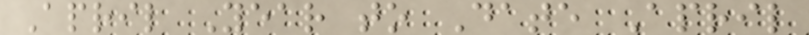April Year to Date April
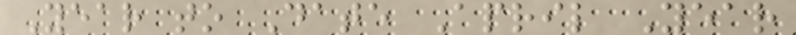Year to Date April Year
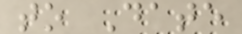to Date
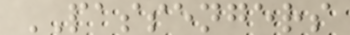PASSENGERS
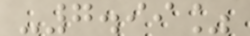-7.99%
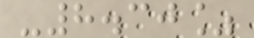-8.30%
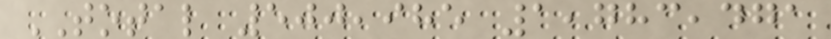TOTAL 500,985 1,783,471
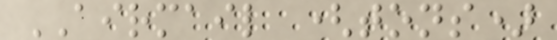AIRMAIL (tons)
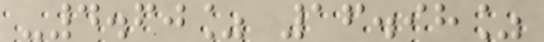-4.60% 16.98%
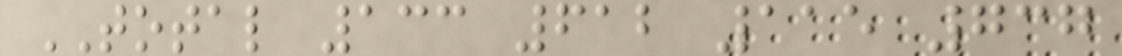TOTAL 133 612 115 737
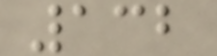132
